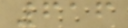616
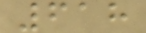618
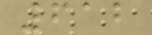612
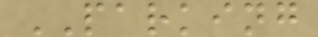PARKING
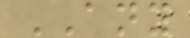ANY
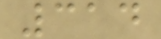314
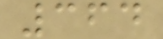364
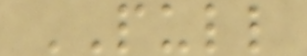PULL
